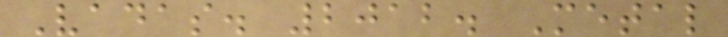Vadas. 2012. Metal
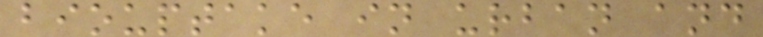biouptake in urban and
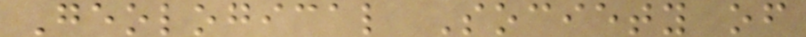Geological Society of
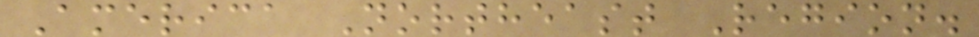America Northeast Region.
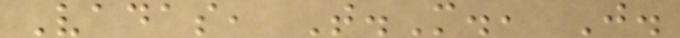Vadas, T.M., J.
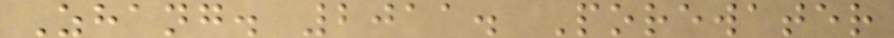Zhang. 2011. Porewater
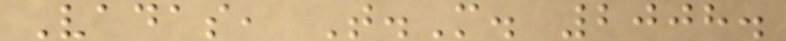Vadas, T.M. 2008.
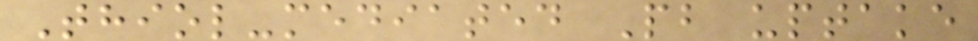Thiol-mediated Pb uptake
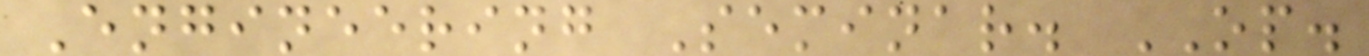Engineering Seminar. OP.
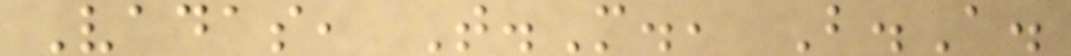Vadas, T.M., B.A.
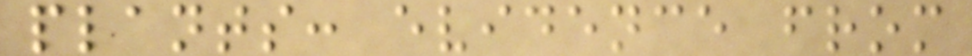plants: evidence from
